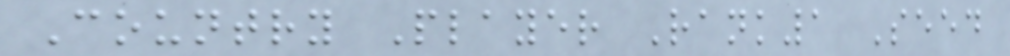Country Player Rank1 Seed
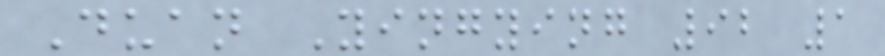Duan Yingying 92 1
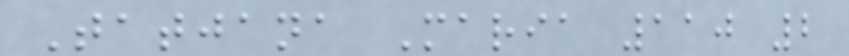Tatjana Maria 110 2
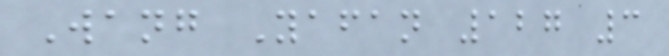Wang Yafan 127 3
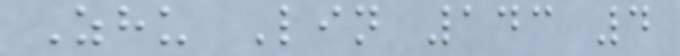Zhu Lin 143 4
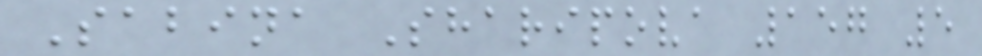Sabina Sharipova 157 5
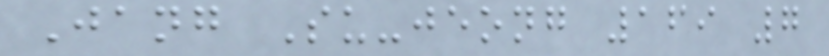Jang Su-jeong 169 7
